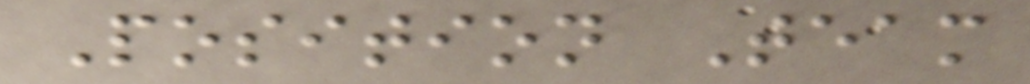Position Team
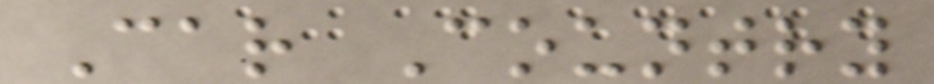Car Country
